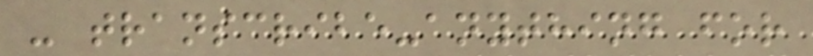- transcribe-anything for
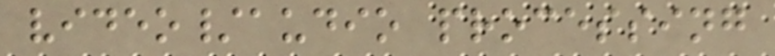video/audio processing
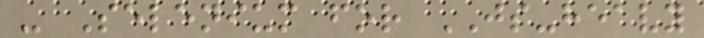- Selenium for JS-heavy
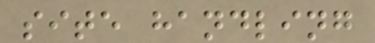site handling
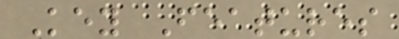Key Features
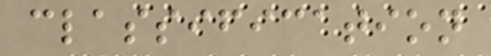classification
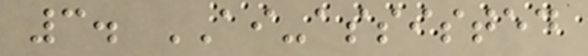3. AI-assisted
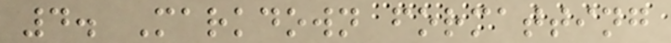4. Markdown formatting
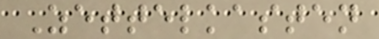Zettelkasten
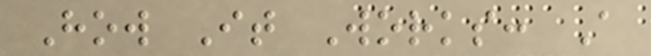How It Works: A
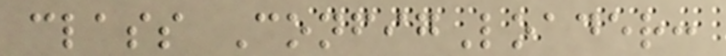class ConfigLoader:
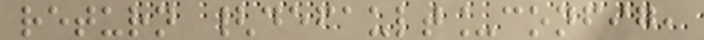return {default_config,
